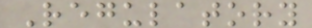Regulatory
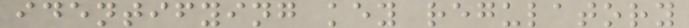identifying key regulatory
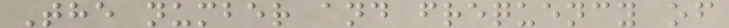The number and frequency of
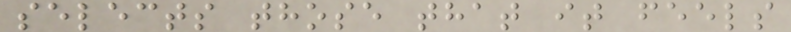selects those that it feels
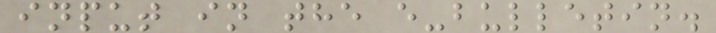input in the e-bulletin.
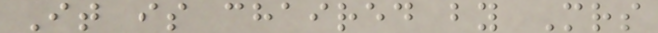It is chaired by Mrs
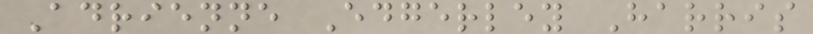Adrienne Edgerley Harris
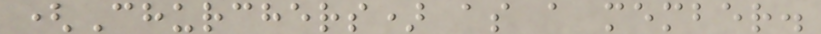(Churchers) as a member.
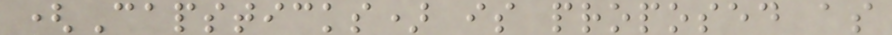(Capsticks) is proposed as
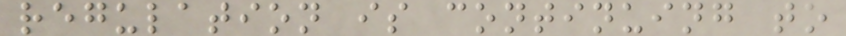regulation is continuing to
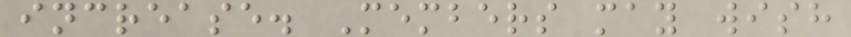increase. Members may wish
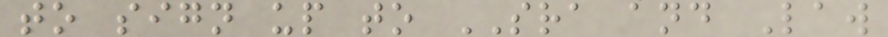to sign up to SRA and Law
